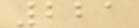221
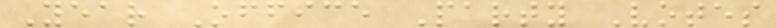Year Office Party Votes
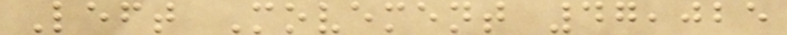Left Movement 47,025
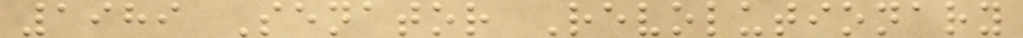1989 Senator Revolutionary
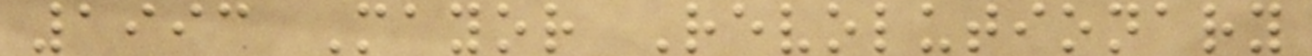1993 Mayor Revolutionary
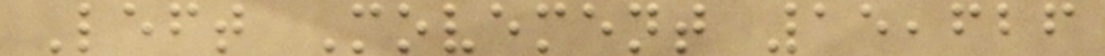Left Movement 15,626
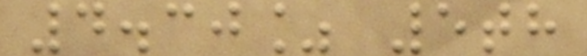4.30% 5th
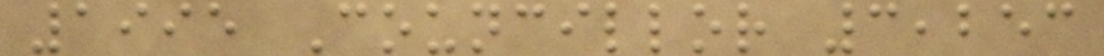1995 Councillor 3,253
